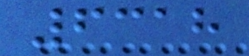6318
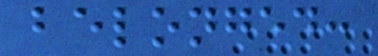belonged:
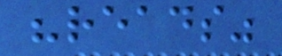"reads"
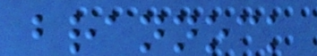brannock
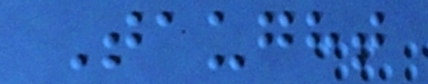Taught
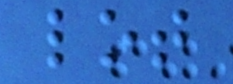lot
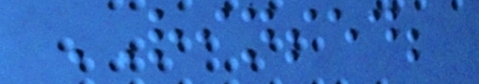RINSED;
